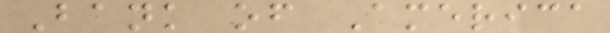Bank of America
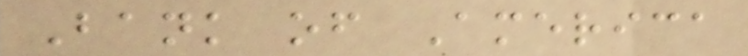Bank of America
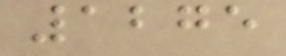1275
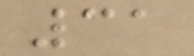31
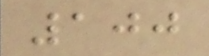100
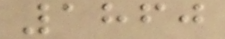1860
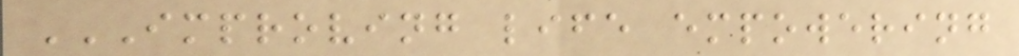IMPROVING LIFE EMPOWERING
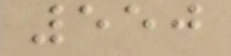550
